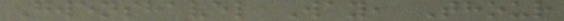Gwenshavel Way, Thour
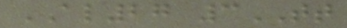AL27 3TT
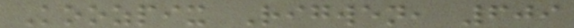Koozpix Rigwen, 609
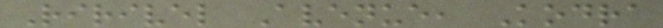Ririvel Avenue, Kodra
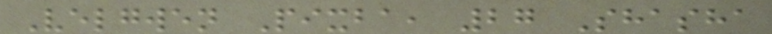Velgwen Pixba, 27 Shasha
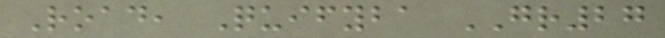Road, Quifyba GR27
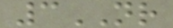3NR
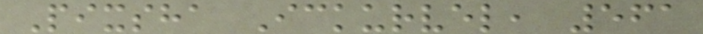Pixsha Ickurvel, 561
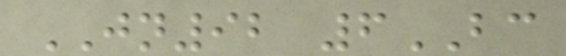JN92 6BC
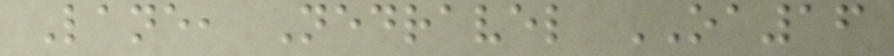Lane, Nedravel OA16
